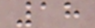18
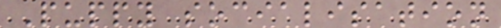Puppy socialisation
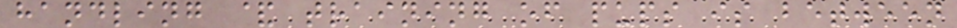handling & training of pups is between
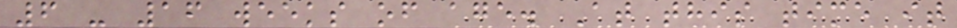6 - 16 weeks of age. At this time it
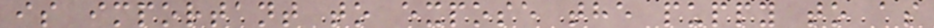is important to expose the puppy to as
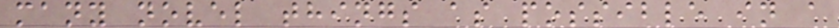many novel things as possible in a
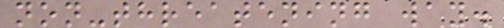non-threatening way.
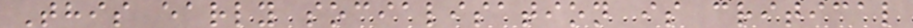This early socialisation is critical
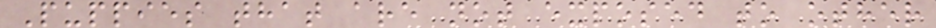Puppies that are not exposed to other
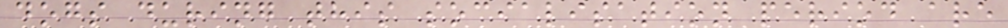dogs during this socialisation period are
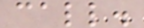call.
